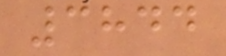3844
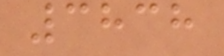3838
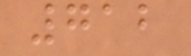712
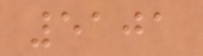5101
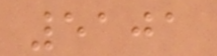5101
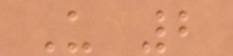U 2
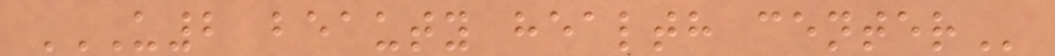U2 BEAUTY HEALTH CENTER
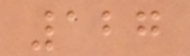127
